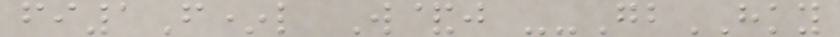fi1F*l W&j --GbHKY
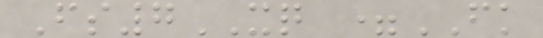Fs7XQ =FK
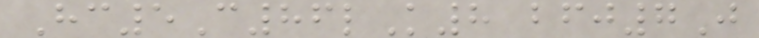Hc5C86lK8 bfj7J
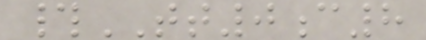#TT0c8
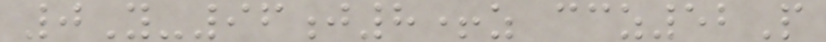0Y-96j8+z ccz52P
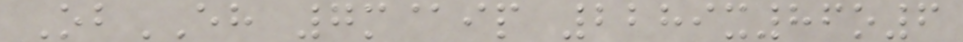ObEH 7m@ip 2289x86o6
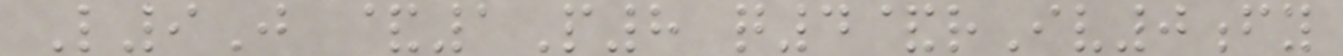L9J &1P8 q4&rIv0fy
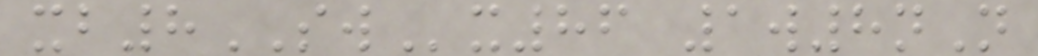xb8SWx86 1w8nN
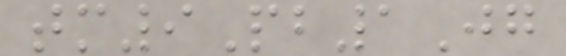tm9Pb1Jg
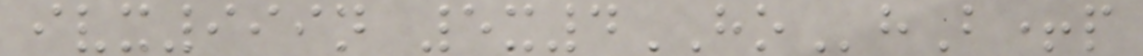ivx999n 5x4HOhB+p
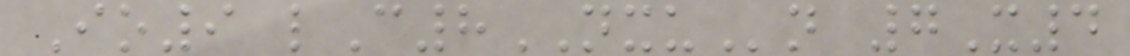Io9 lC8NXUn 7X4
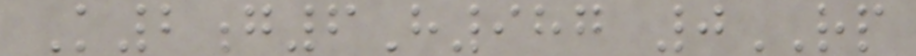K2g6H987 0RP
